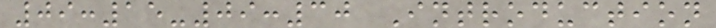09:15-09:30 Introduction
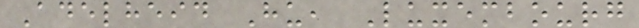Adelheid Hu, Luxembourg
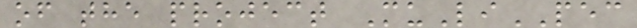of the project MuLiPEC
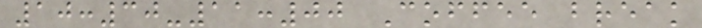10:30-11:00 Coffee break
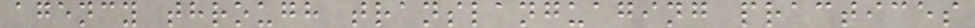agency through translanguaging practices
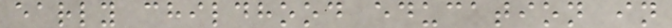early childhood education in
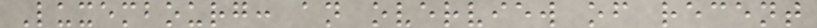Luxembourg: an overview of recent
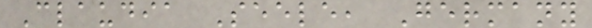Claudia Seele, Germany
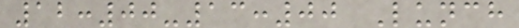12:00-13:00 Lunch
